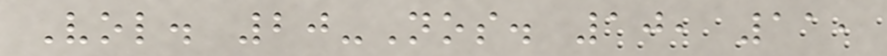Vol. 20-Nos. 10, 11,
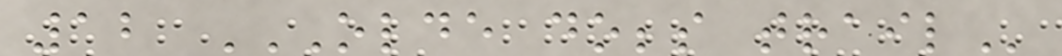12 OLDE DOBBS TRAIL
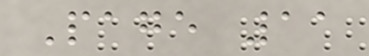Page 11
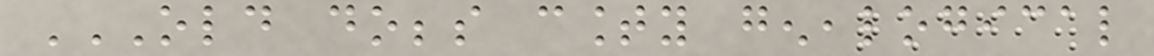OLD DOBBS COUNTY GENEALOGICAL
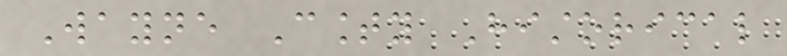Wayne County Historical
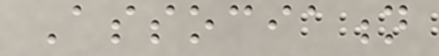Association
